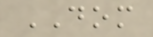DOM
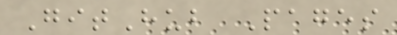GitHub Pages
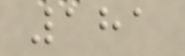181
